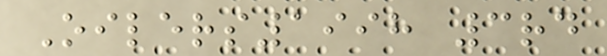Oilers1998 3rd
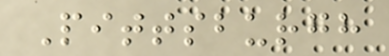Pittsburgh
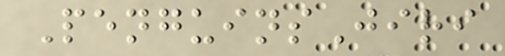PenguinsJiri
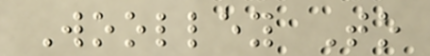Woolley To
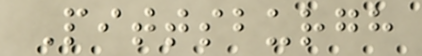Pittsburgh
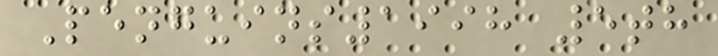Penguins1998 5th
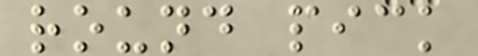round pick
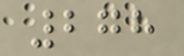278
